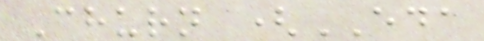Churn (EDA
